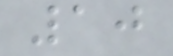10
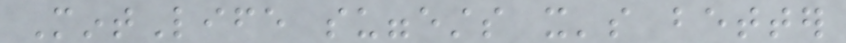MintLife suggests it's better
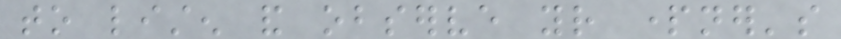to listen and observe your partner's
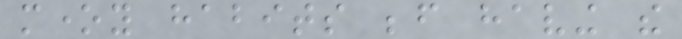money habits before having the
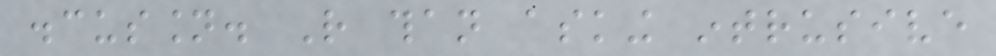discussion. Rather than asking intrusive
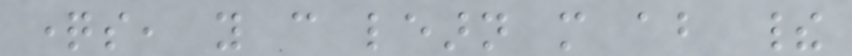questions, you can learn more about their
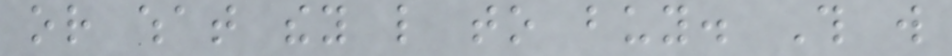or what they like to buy. This will
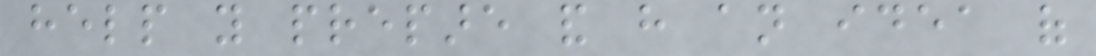help you prepare and have an idea of
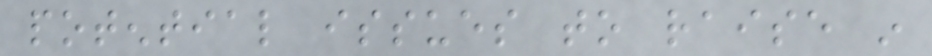potential issues to raise in
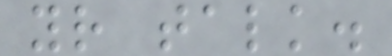your talk.
